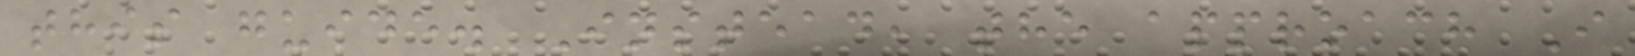this guide. Instead, the approach I
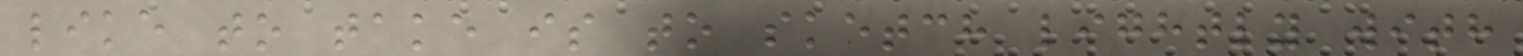like to take is to sketch lightly with
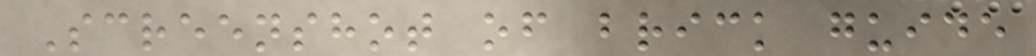Screenshot of brick guide
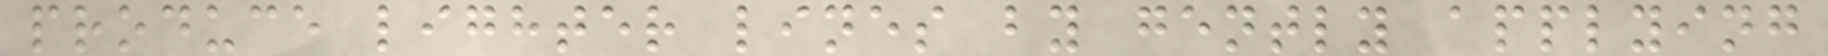produce lighter lines by gently applying
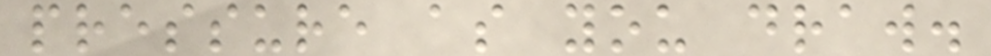pressure as you draw.
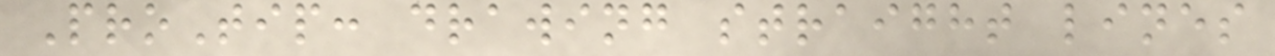ProTip: drawing straight lines
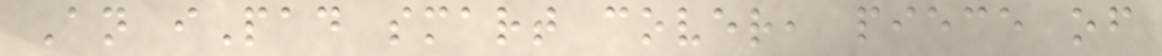An iPad smart cover, piece of
